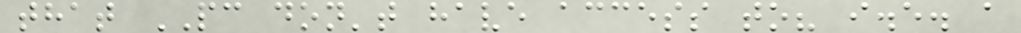that PC don't have access to? i.e. a
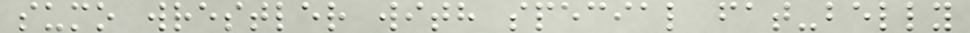sumo wrestler with special fat-belly
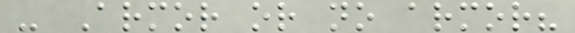- Armor or no armor?
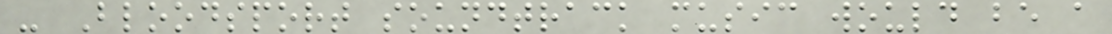- Bloodsport soundtrack music would be a
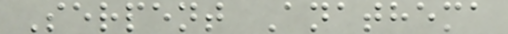Serpent Anathema
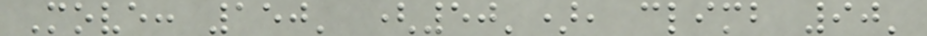Move: 150' (50'), climb 90'
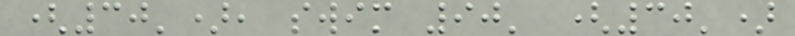(30'), swim 90' (30')
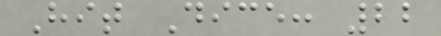Hit Dice: 22
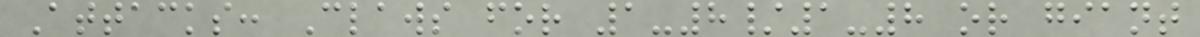Attacks: Claws for 1-8/1-8 or giant
